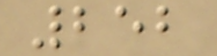252
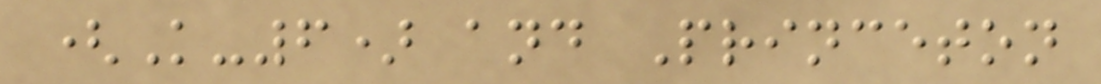(K-6) and Princeton
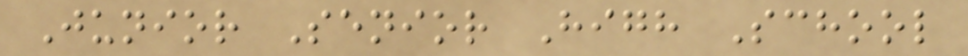Junior Senior High School
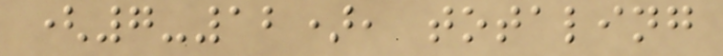(7-12), totaling
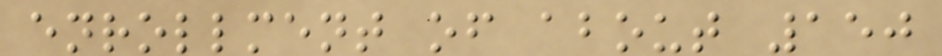enrollment of about 150
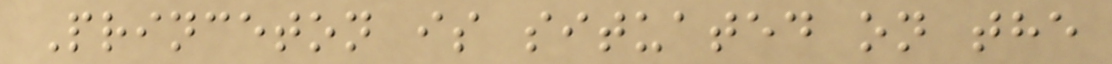Princeton is situated on the
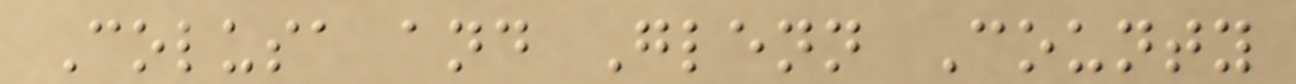Colusa and Glenn County
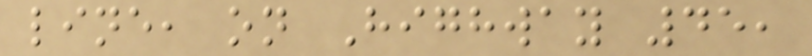line, on Highway 45,
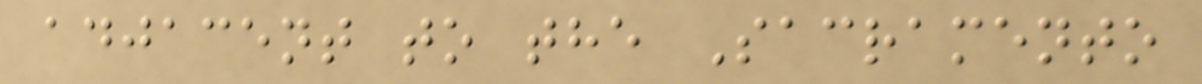adjacent to the Sacramento
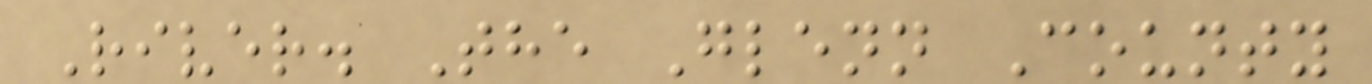River. The Glenn County
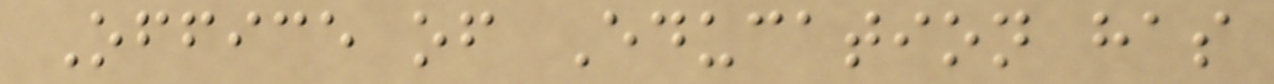Office of Education has
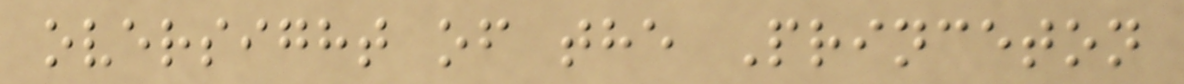oversight of the Princeton
